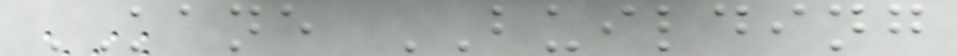KANE BUILDING
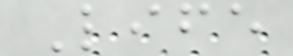Life
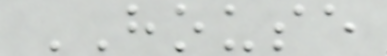HOUSE
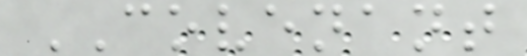COVENANT
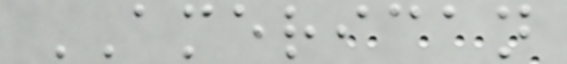AMERICAN
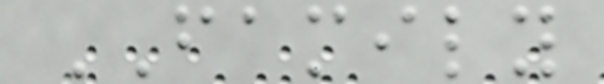FAMILY
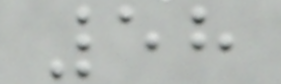58
